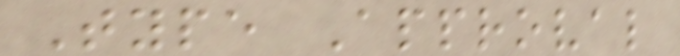Type Approval
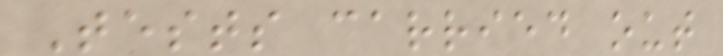Tests carried out
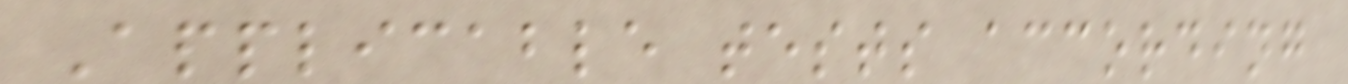Applicable tests according
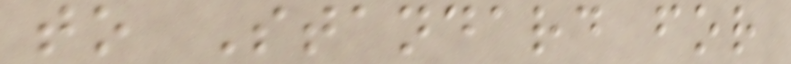to Standard for
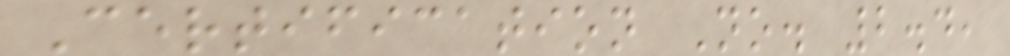Certification No. 2.4,
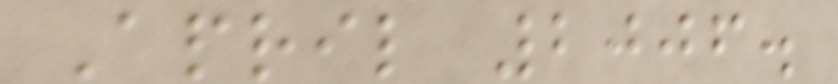April 2006.
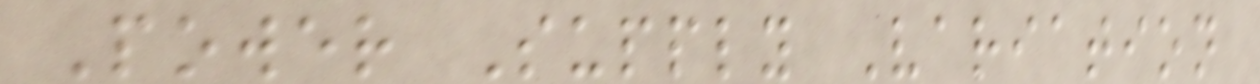Power Supply Variation
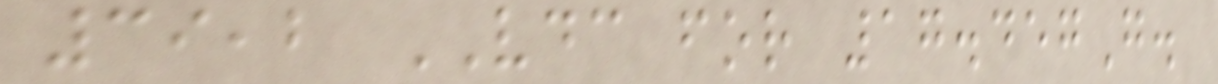39,2 VDC for 17.457G.
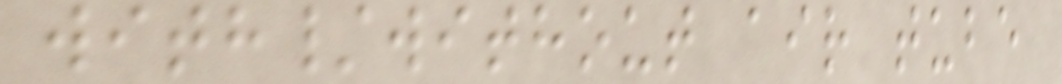with/without air tube
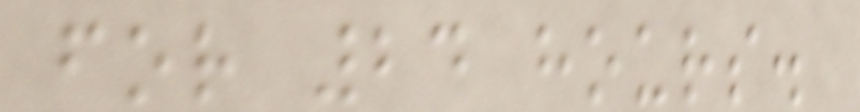for 24 hours.
